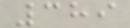389
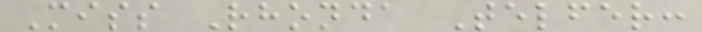Miss Rhonda Telfer:
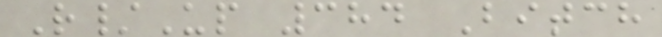R/Up 384 Bitch
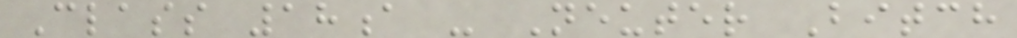Class 18a - Neuter Bitch
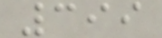399
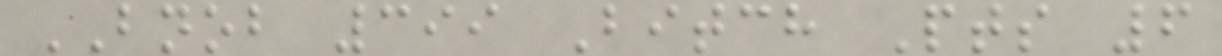BNOB 399 Bitch Pts 6
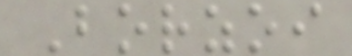Borzoi
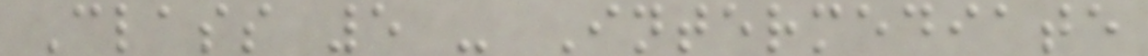Class 5 - Intermediate
